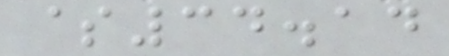$34.14
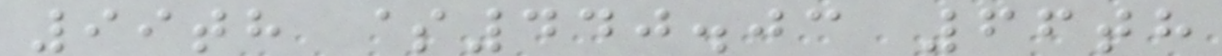99th $440.03 66th
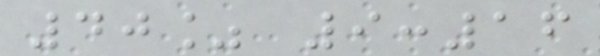40% 9:16
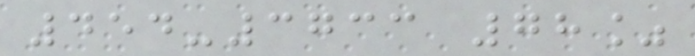454-3733 78%
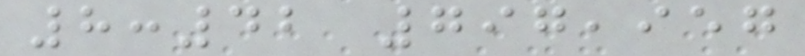8:42 797,957
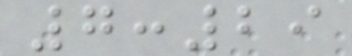7:29
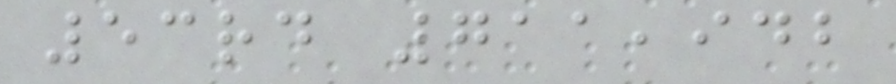53rd 711,942
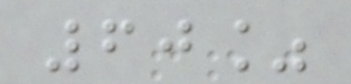60%
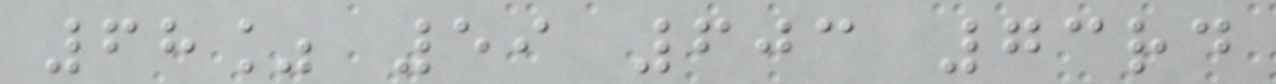68% 59 603 73rd
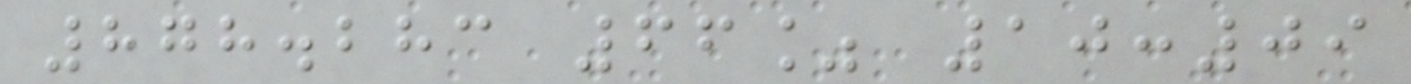878.283 66% 10:09
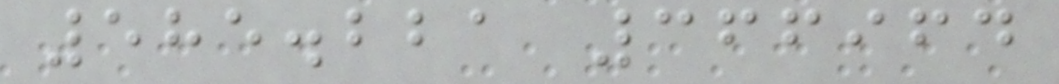585.221 366964
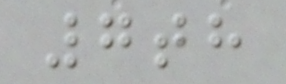7th
